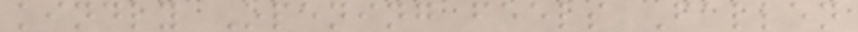kindly Opening feels Fallen
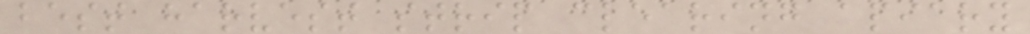best harvest strip clearing apiary
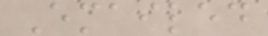Emailed
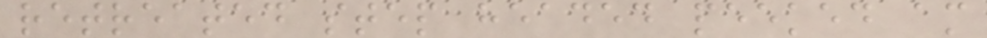retreated step headed peeked am
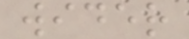wider
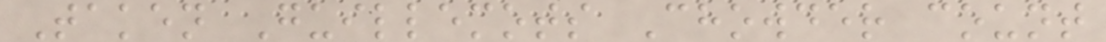Taken Guillemots Chowder count
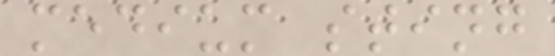medium sting
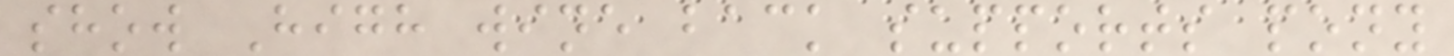show High wine back supports pony
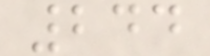244
